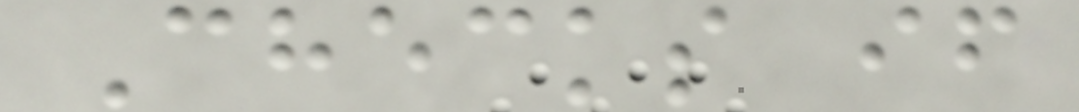Checks if
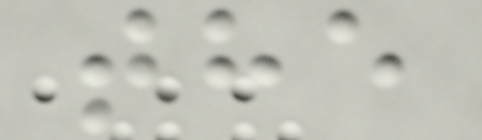the
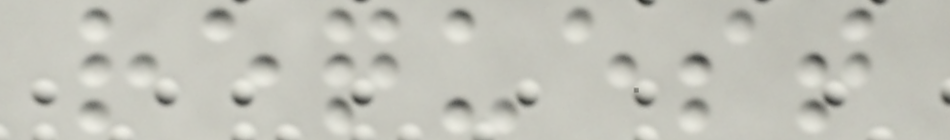request
